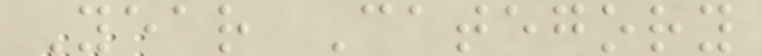Year Category
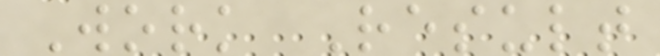Work Result
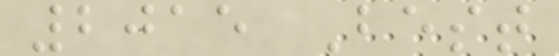2015 Best
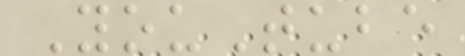YouTube
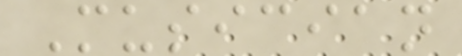Musician
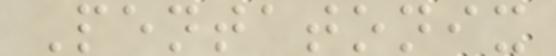Pentatonix
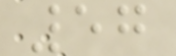57
